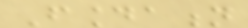Foundation
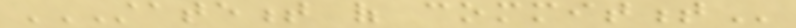STATEMENT OF COMMITMENT
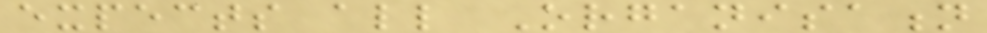expects all Organisation
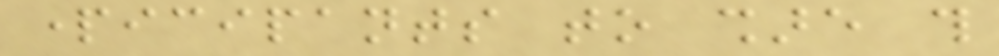participants to share this
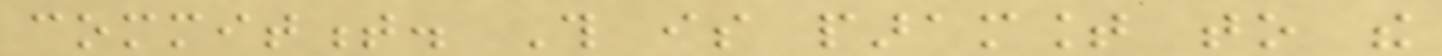commitment. This is paramount to the
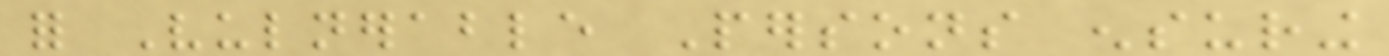for Vulnerable Persons ensuring
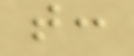that:
